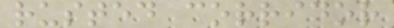rusted corridor
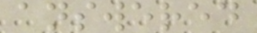answered
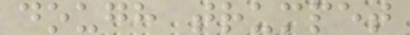dough trumpet
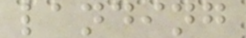landing
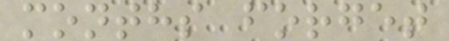months forget
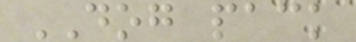DOG pack
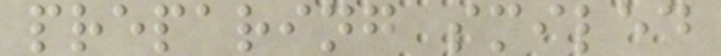preparing smiled
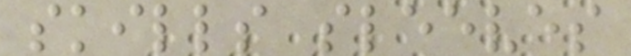skills sleeves
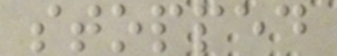stopped
